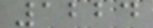1224
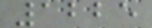1225
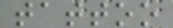tattoo
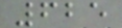625
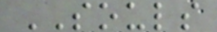SOULS
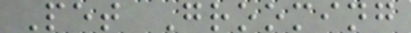Pet Grooming
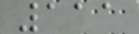111
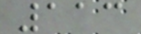113
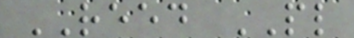REED PL
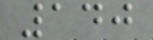140
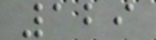129
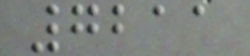7211
